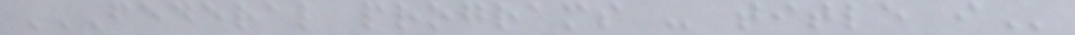FEDERAL PROGRAMS - TITLE I
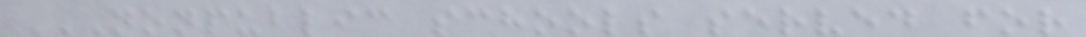NONPUBLIC SCHOOLS SERVED FOR
